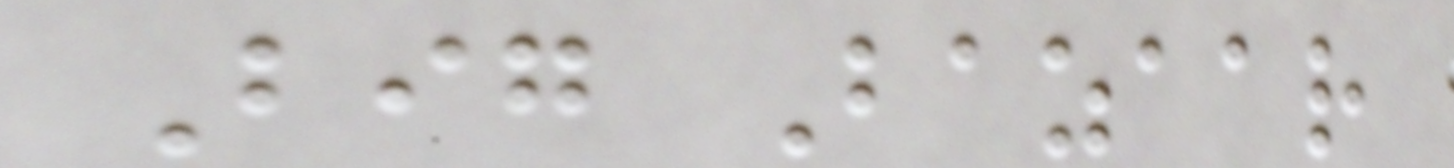Big Bazaar
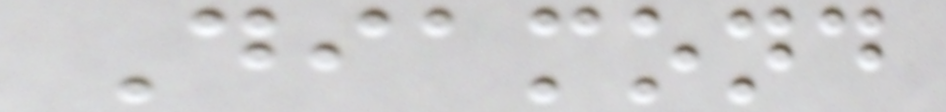Diamond
